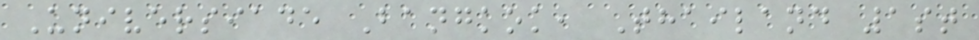Universiade Bangkok, Thailand 1st
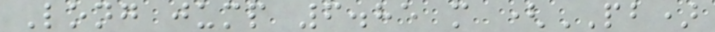Long jump 6.85 m (PB)
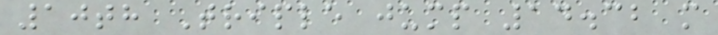10th Triple jump 14.32 m
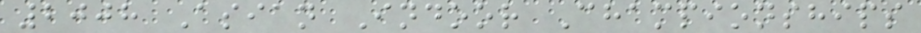2008 Asian Indoor Championships
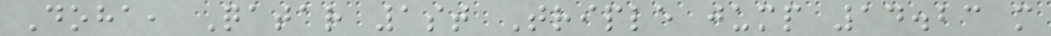Doha, Qatar 1st Triple jump 14.23 m
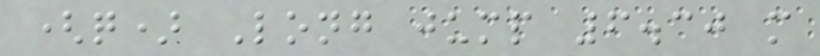(q) Long jump 6.30 m
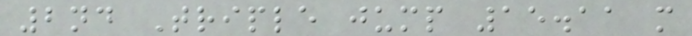2nd Triple jump 15.11 m
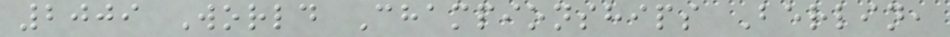2009 World Championships Berlin,
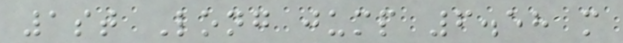1st Long jump 6.58 m
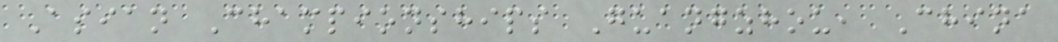Asian Championships Guangzhou, China
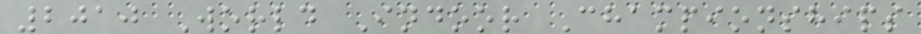2010 World Indoor Championships
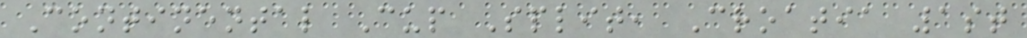Continental Cup Split, Croatia 1st
